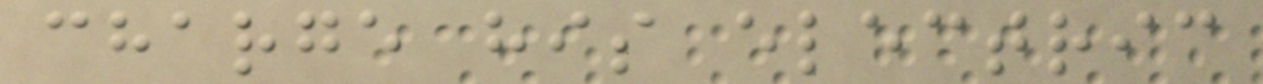charge his electric
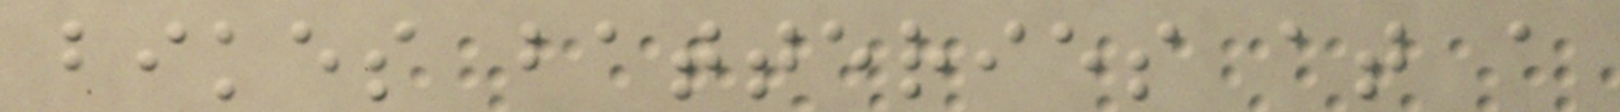bikes batteries at a
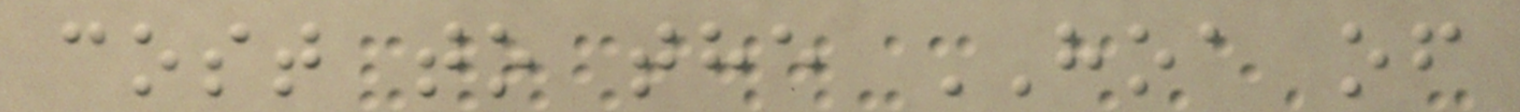cost to the HOA of
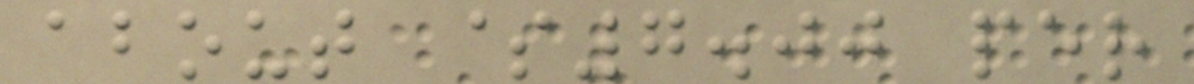about $7.00 per
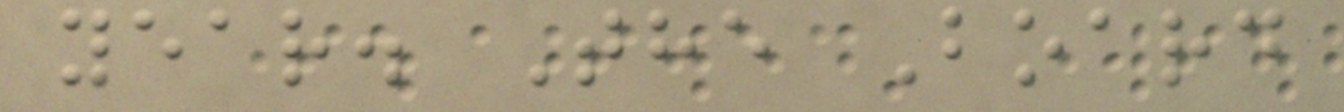year. The Board
